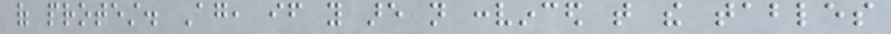of protest. Again, if you are not convinced that the tables
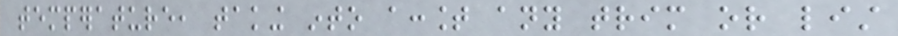temperature, taking into account any trim or list
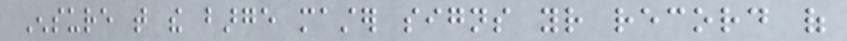Ensure that the barge master signs your record of
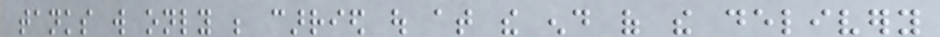tanks will only be carried out at the end of the delivery
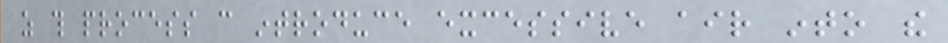as this process can introduce excessive air into the
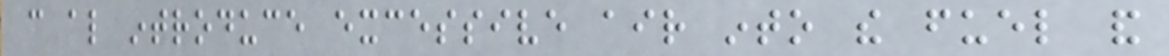can also introduce excessive air into the fuel and
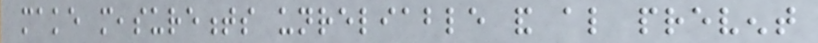make measurements unreliable and also prevent
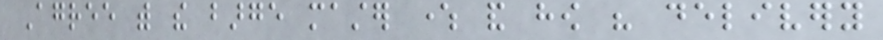Agree with the barge master where and how his delivery
